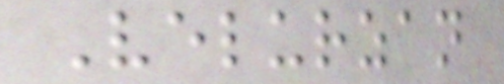Velurzan
